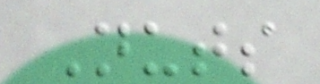Nuts
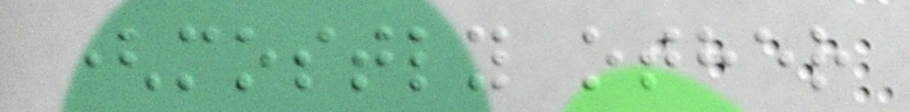(mostly other
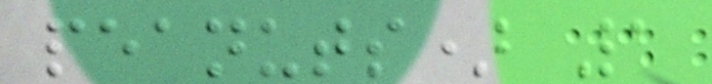peanuts) 1
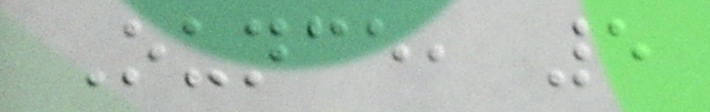Ounce, 5
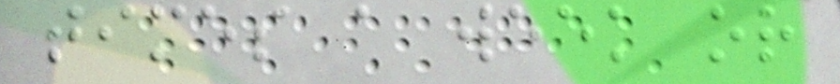times a week or
